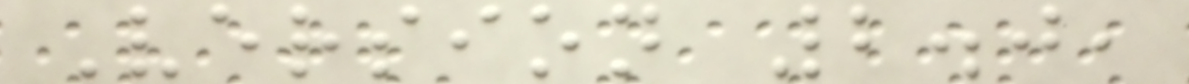Version 2.0,
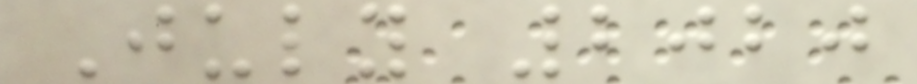July 2020
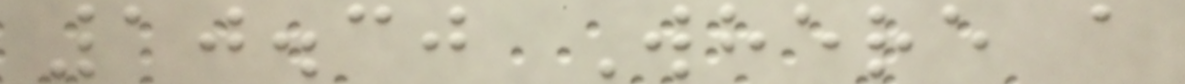10.30 Where a
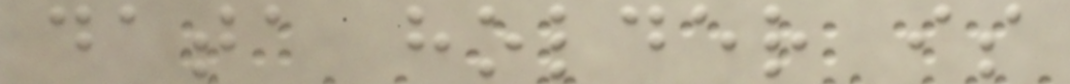data holder is
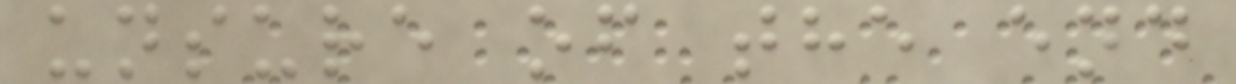unsure of the end
